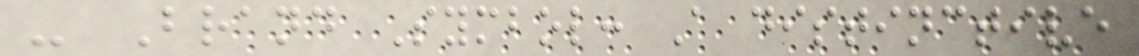- Brand Symbol: A distinctive
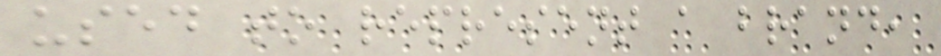used to represent a brand,
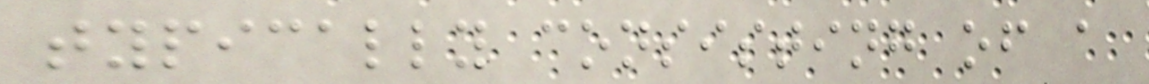typically consisting of a
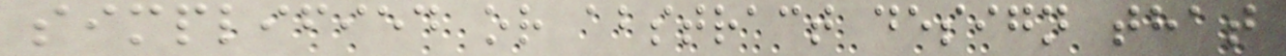simplified or abstract design that
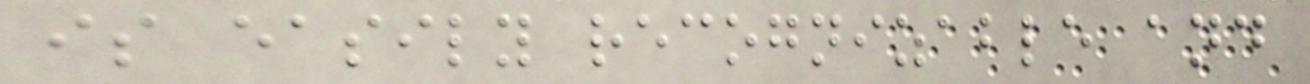is easily recognizable and
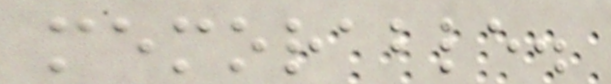memorable.
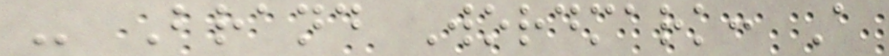- Brand Wordmark: A
